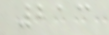213
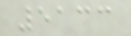5133
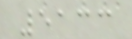5133
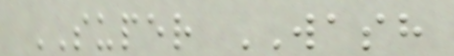SUPER WASH
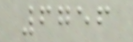6756
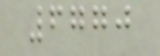6770
